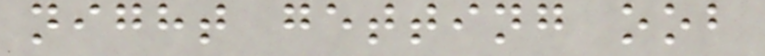night getting oob
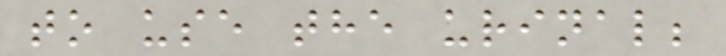to use the urinal;
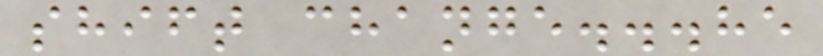shift change...he
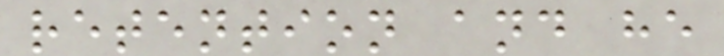retention and he
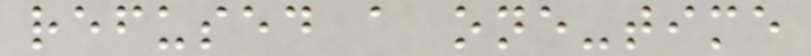refused a one-time
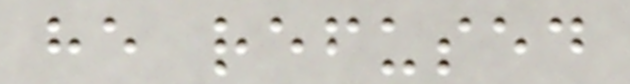he refused
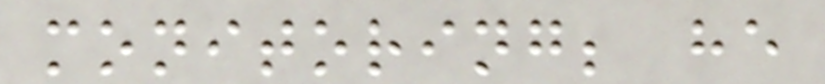monitoring; he
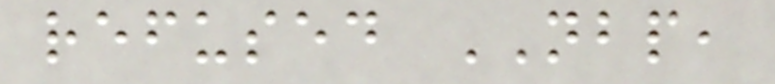refused NBP,
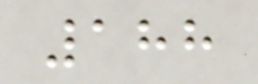188
